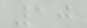10
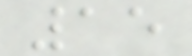15
